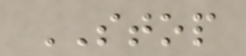STOP
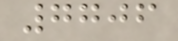7706
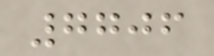7706
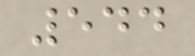544
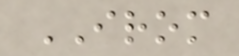IROM
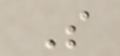S
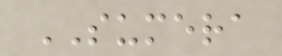SUMERA
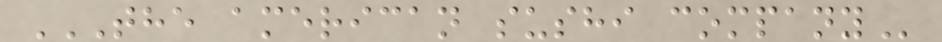THE AMERICAN SUSHI COMPANY
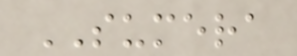SUMERA
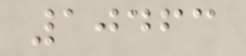10463
